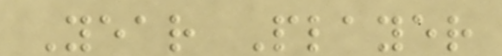Year Player
